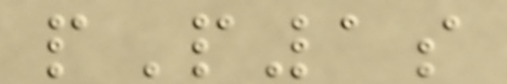pP1s
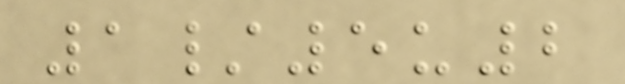1/5u2
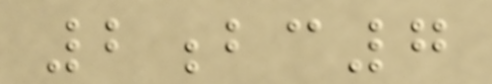2bc7
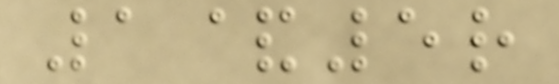1&5r
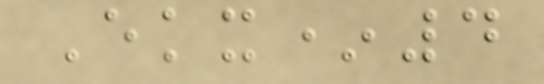Ekx*4
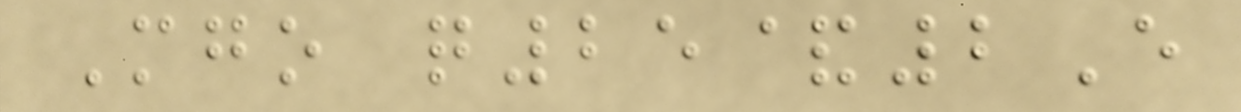Mgo q25&2E
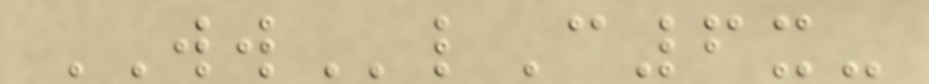WWlC6x-
